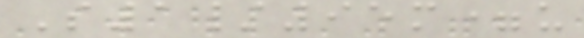S1/95m=u
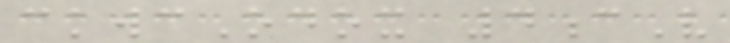ckwcOdox 4cV
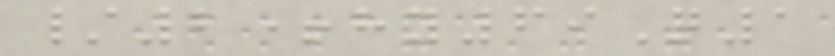/2+hy69Q1
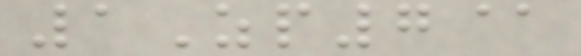1Zp7@
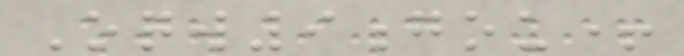Oqw9gou+
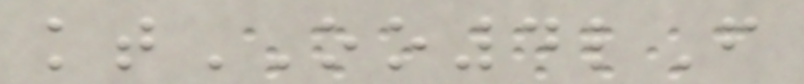ktOO4lF
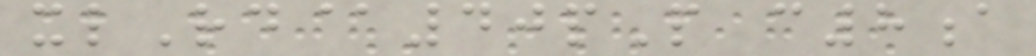xlRd@40pP c8a
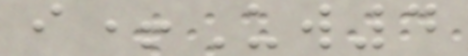i+Uw4
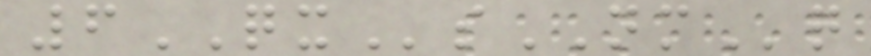6QXsNMq
